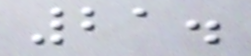21.
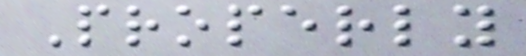Properly
